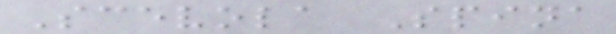Scevola Spina
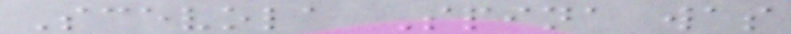Scevola Spina was
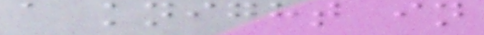a knight in
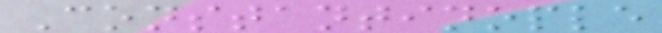Constantinople
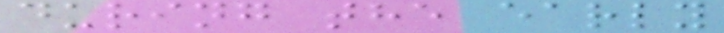during the early
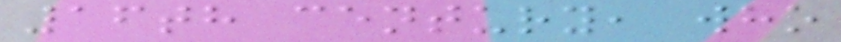16th century, who
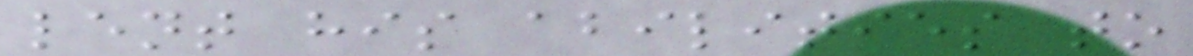lent his abilities to
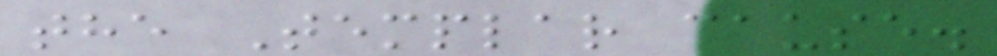the Templar cause.
